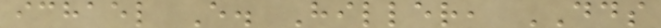ichael E. Hiller, DDS
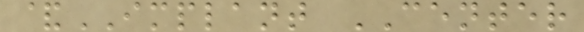&IMPLANT CENTER
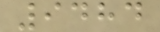9484
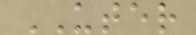UTER
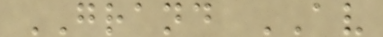GRAND AV
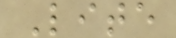Lite
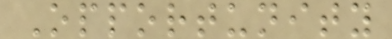Opportunity
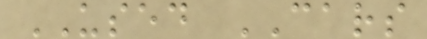USED CARS
